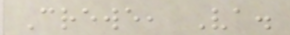Crewe, Va.
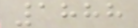1888
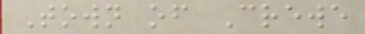Town of Crewe
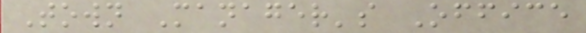Town Manager's Office
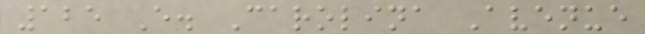125 E. Carolina Avenue
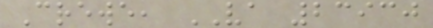Crewe, VA 23930
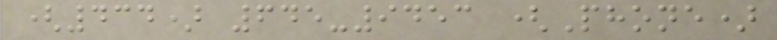(434) 645-9453 (Phone)
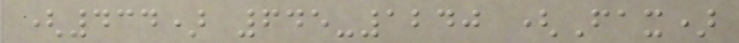(434) 645-1240 (Fax)
